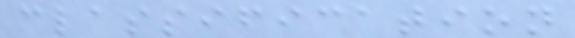classification
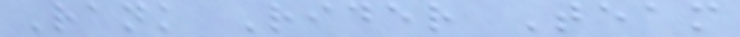Rank Rider Team
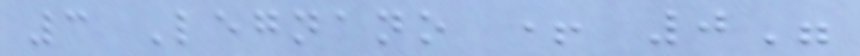3 Legnano + 0"
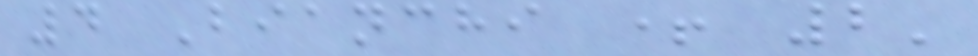4 Bianchi + 2'
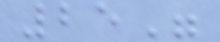25"
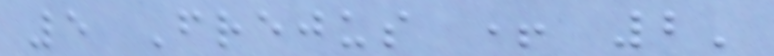5 Frejus + 2'
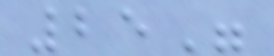25"
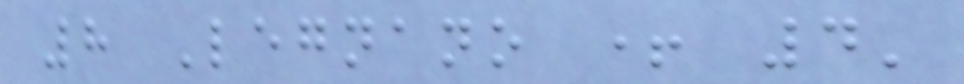8 Legnano + 4'
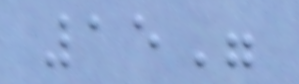15"
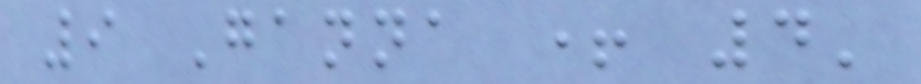9 Ganna + 4'
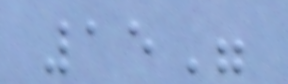15"
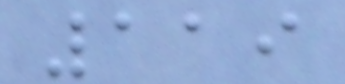119
